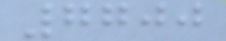7700
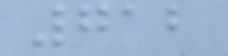712
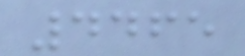4465
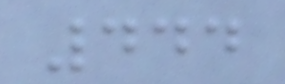444
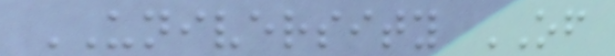UNIVERSITY OF
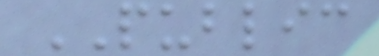PUBLIC
